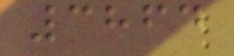3864
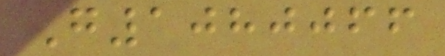G1080066
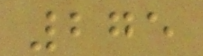275
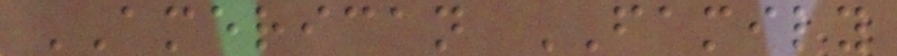AMERICAN FAMILY
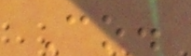Co.
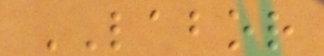LABOR
